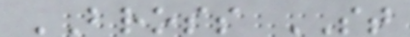BROSS ST
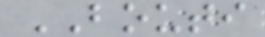BOUTI
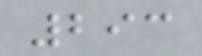293
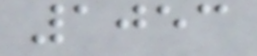1053
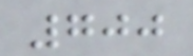700
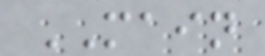MAIN
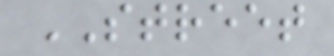STREET
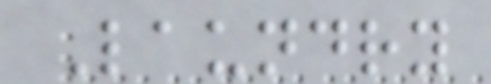Laundry
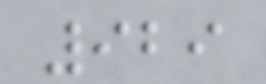929
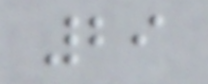29
